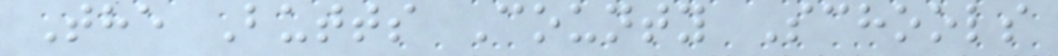The Butts County Schools
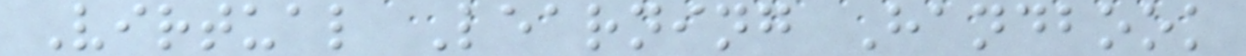Virtual Learning Handbook
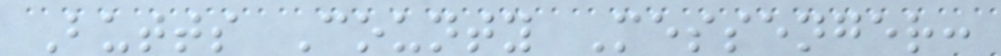Butts County Messenger:
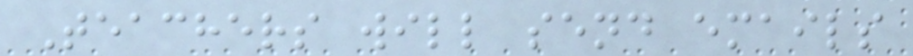Teachers will send emails
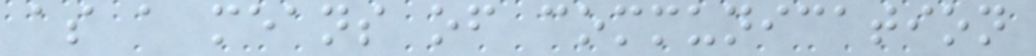as a means of communication
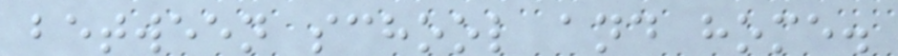between school and home.
